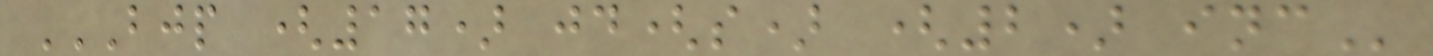BJP (17) JD(S) (2) INC
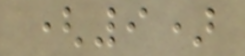(9)
